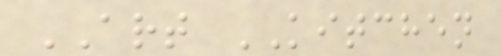ART KITCHEN
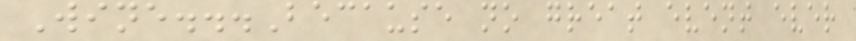Wine...Because no great event ever
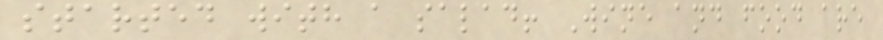started with a salad! Wine and food are
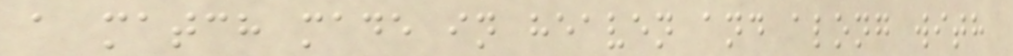a match made in heaven and along with
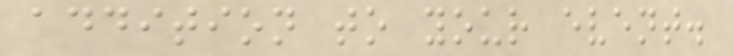addition to your event.
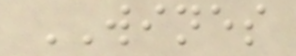WINES
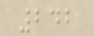242
